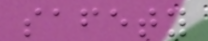safety
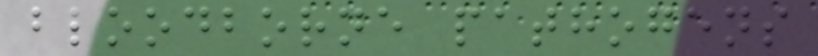bloodborne pathogens
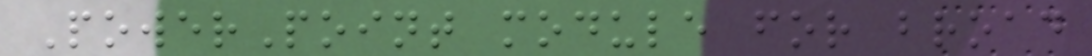PowerPoint module for broad
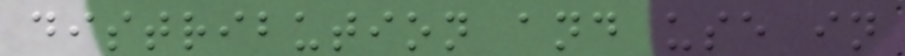distribution and use in
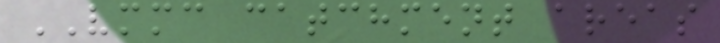VMMC catchment areas
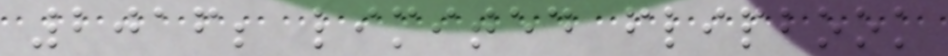2016; limited flipbook
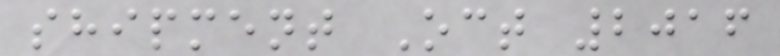shipment Oct 2016
